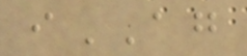iAG
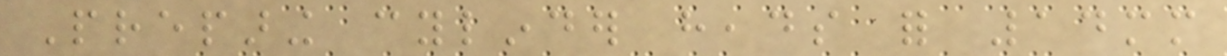Preparing cylinder heads for 14mm
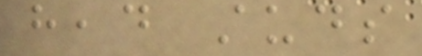head studs
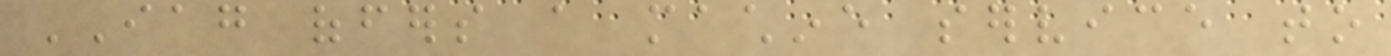IAG offers a machine service to
